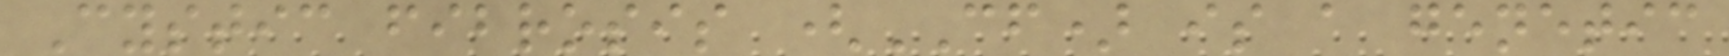Cystic fibrosis (CF) is a genetic
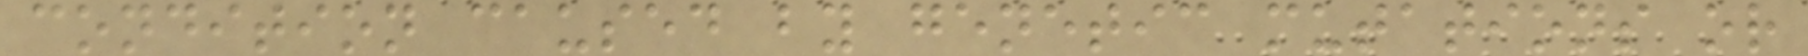condition caused by genetic mutations or
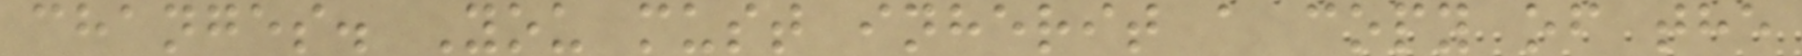changes. You must inherit a copy of the
